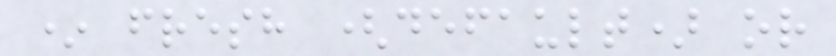* fresh (default) or
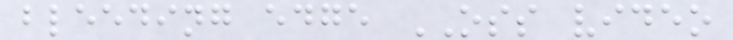bleeding edge OSS video
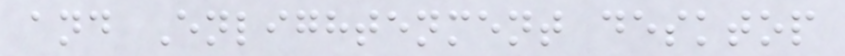and Enlightenment desktop
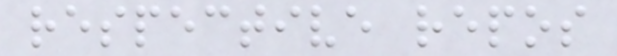respective repos
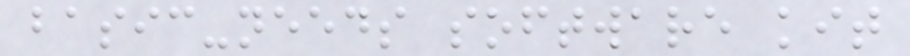basic-needs software kit
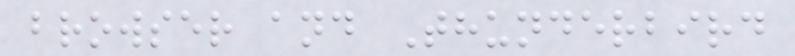browser and Thunderbird
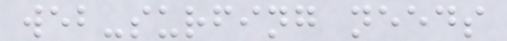web-surfing needs
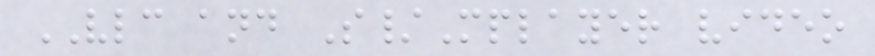VLC and S/Mplayer video
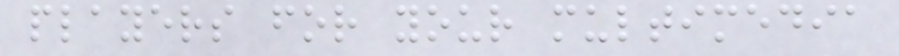players for your multimedia
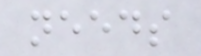needs
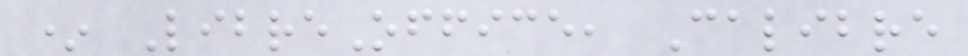* LibreOffice, Calibre
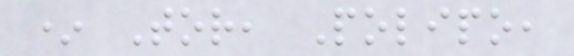* Tor, Polipo,
